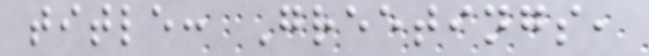title: Greetings,
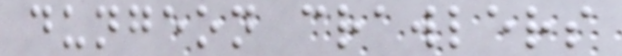dungeon crawlers
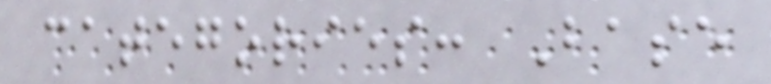categories: Base
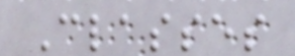Classes
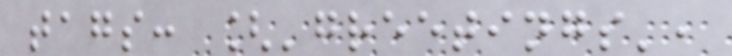tags: ['greetings',
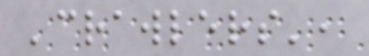'crawlers',
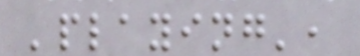'playing',
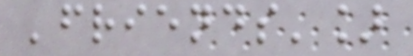'friends']
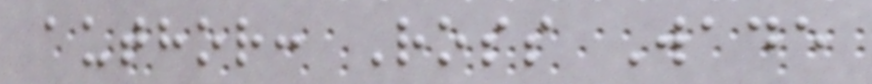author: Ross Wade
